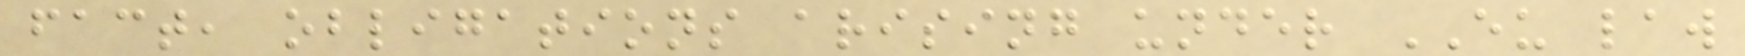fact, obligations arising under EU law
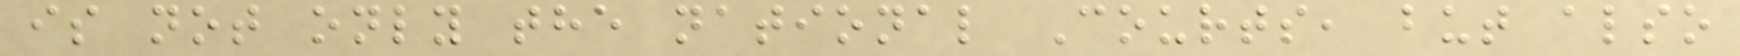is not only the national Courts, but also
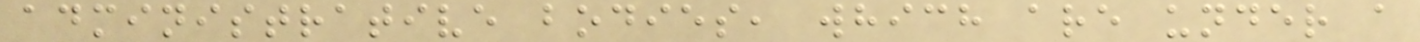administrative bodies, which are under a
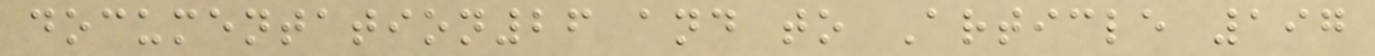documentation26 and to Article 197
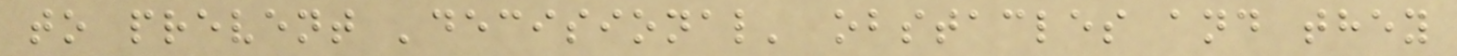to prevent 'decisional' obstacles and they
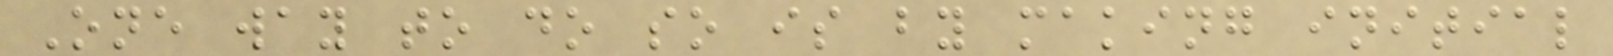One way to do so is by making initial
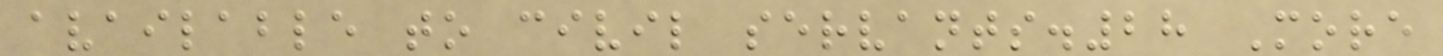available to civil servants.28 More
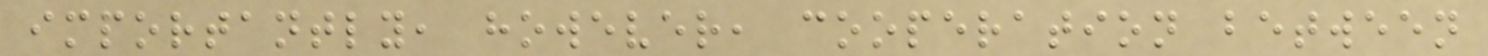importantly, however, cooperation between
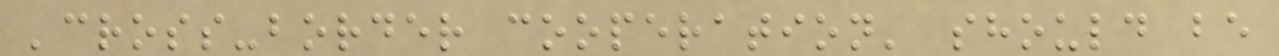'cross-border cooperation' should be
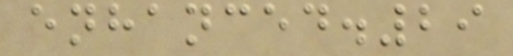enhanced.29
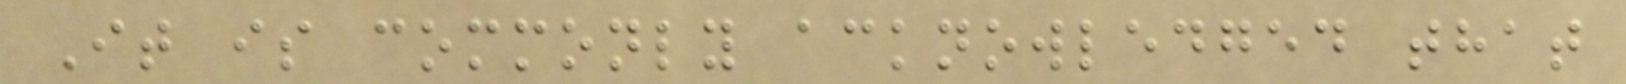It is commonly acknowledged that
